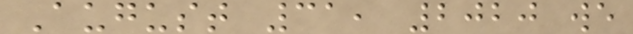August 31, 2020 we
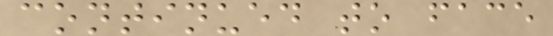continued to face
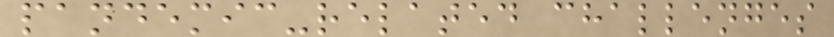pandemic-related challenges
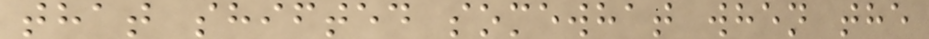that shifted somewhat when the
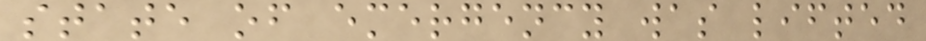state of emergency was lifted
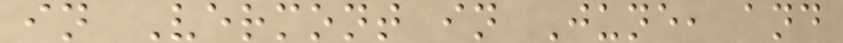in Vermont in June, and
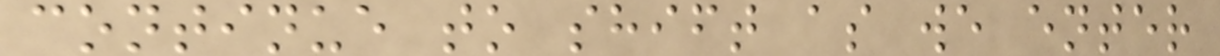continue to shift as we enter
